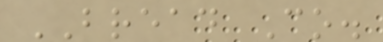BREAD Co.
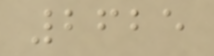2625
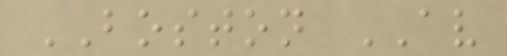BOSTON AV
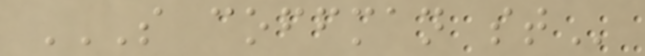S COFFMAN ST
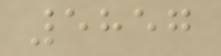5857
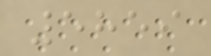5859
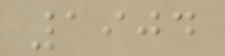1904
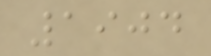1904
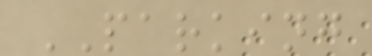PARKING
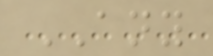ANY
